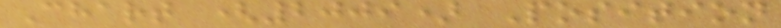Chart (2009) Position
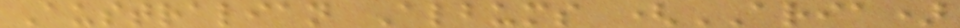Australian Albums (ARIA)
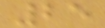25
